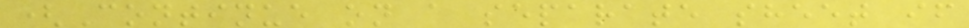(Continue on a separate sheet if
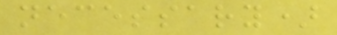necessary)
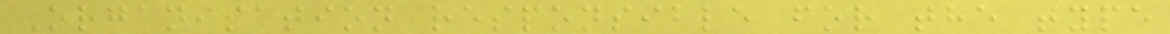Organisation responsible for the type
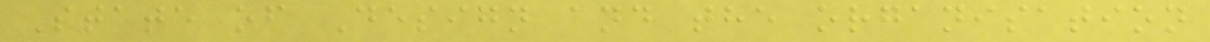State of Design and the organisation
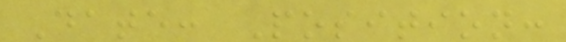Date: Position:
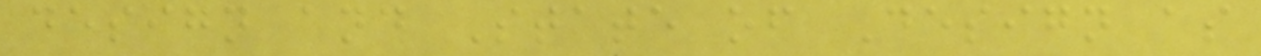design and State of Design as
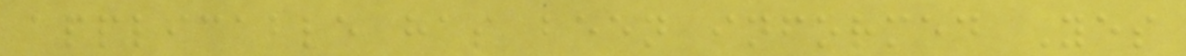applicable has been informed Yes
